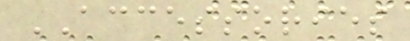ACCESSORIES
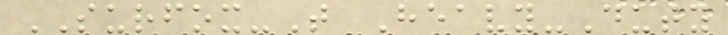SURFOX-T Heavy-Duty
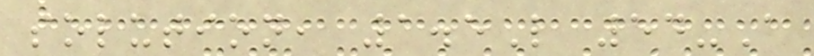solution, 1.5L 54-A
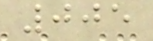005
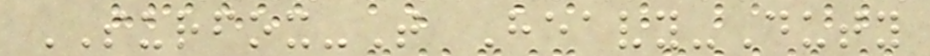SURFOX-T Heavy-Duty
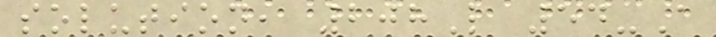solution, 208L 54-A
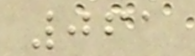061
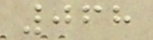068
